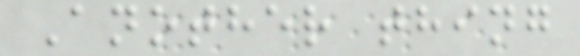Another thing
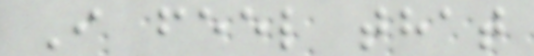I feel that
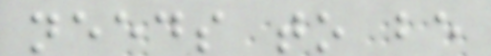needs to be
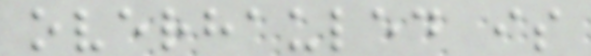overhauled is
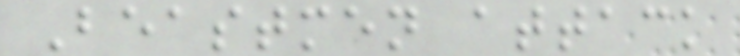Beastmen attack
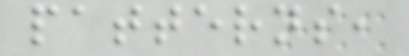patterns,
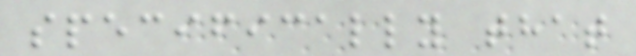specifically that
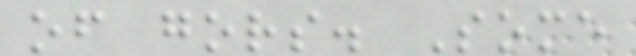of gors. Some
